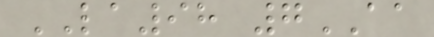LA98 7AA
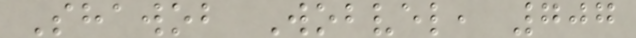Shawob Wobvel, 707
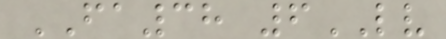FA38 6LV
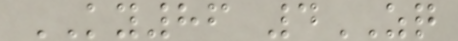KY86 4ZQ
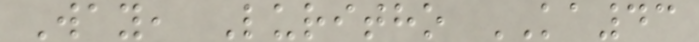Way, Luritho KA43
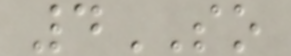4SO
